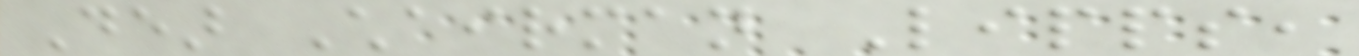Dear Chairman Lipps,
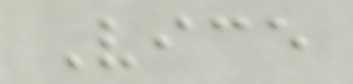Vice
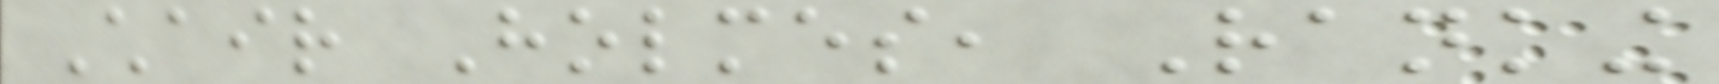Chair Holmes, Ranking
